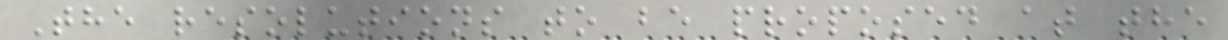The resolutions to be proposed at the
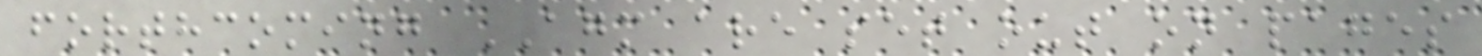forthcoming AGM are set out on pages
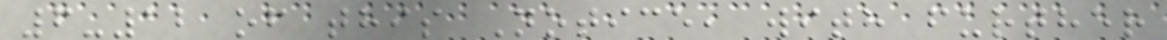6-12 of this Notice, with further
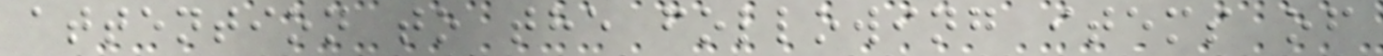attention to the following items of
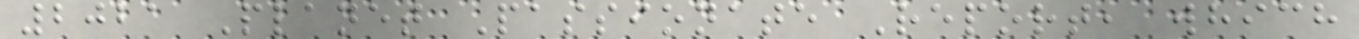2021 Planet Passionate Report, which
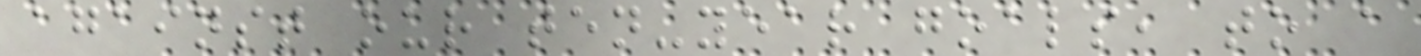against our ten-year goals, to a
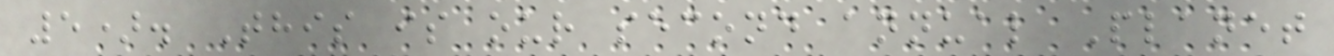5). This is our second annual Planet
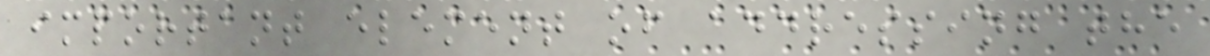important element of addressing the
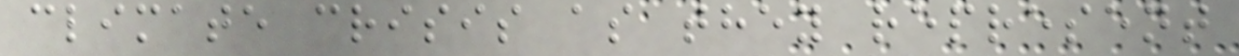climate crisis as they represent
